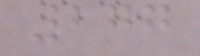277
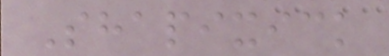Shapixick
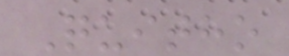Quitho
